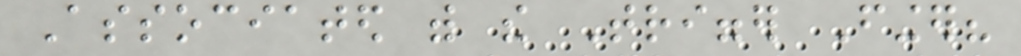Associated with the Trigger Finger?
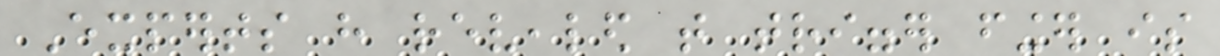Experts have revealed that trigger finger is
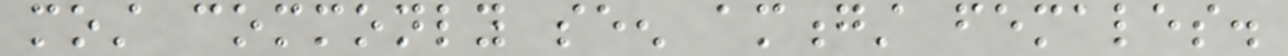most commonly seen amongst females.
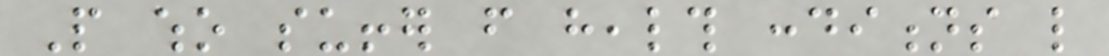People who suffer from health conditions like
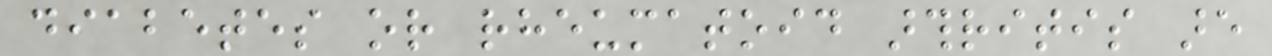diabetes or rheumatoid arthritis are
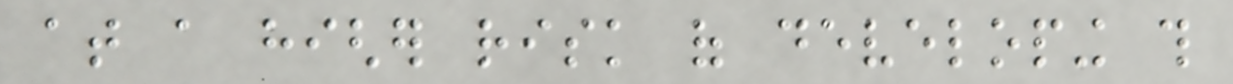at a higher risk of developing this
